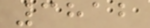3812
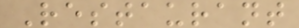Restaurant
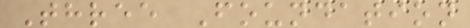Three Foundation
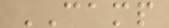CAMP
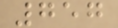757
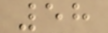58
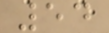54
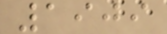1909
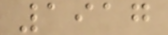1917
